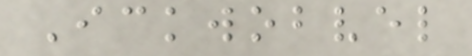Ickwobvel
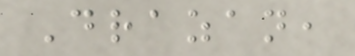Drazan,
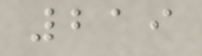219
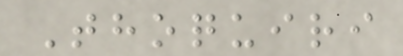Thoquiri
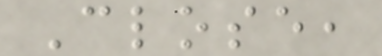Close,
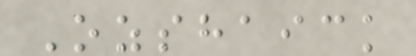Ozshaick
